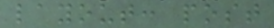layout: post
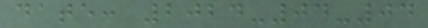date: 2024-04-04
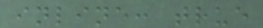inline: true
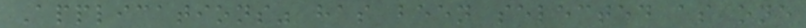Applications" has been selected as one
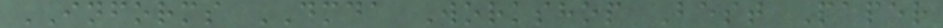INFORMS DMDA Workshop Best Paper
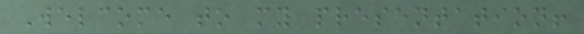Welcome to my presentation!
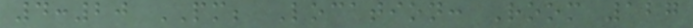4:20 PM; Location: Room 127
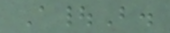A|B.
